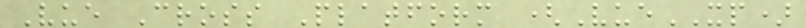Vue Cross Platform (VueXP)
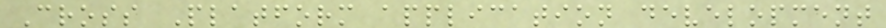Cross Platform application development
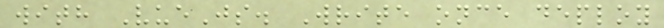with VueJs. Write once deploy
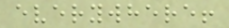everywhere!
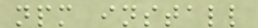npm install
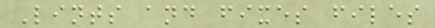Lints and fixes files
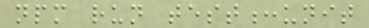npm run test:unit
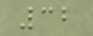32
